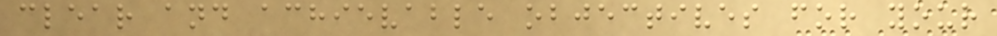clear and achievable objectives for your
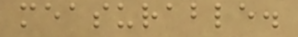measurable.
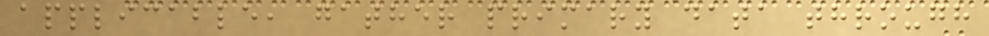applicable, gather primary data through
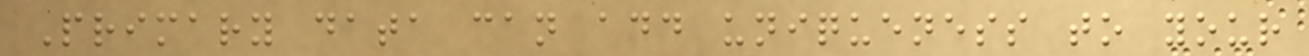Primary data can add uniqueness to your
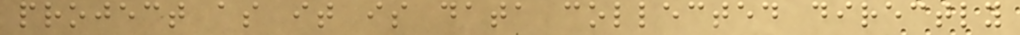project as it is data collected directly
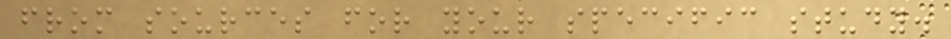from sources for your specific study.
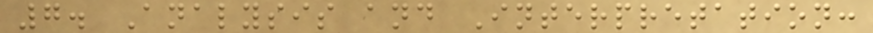7. Analysis and Interpretation:
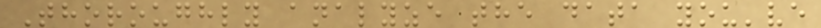Thoroughly analyze the data you've
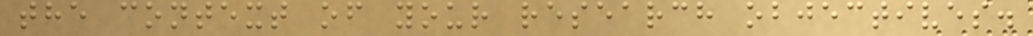the context of your research objectives.
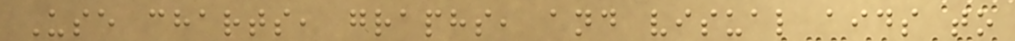Use charts, graphs, and visual aids to
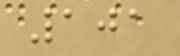101
